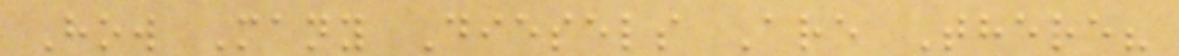How Many Diesels Are There?
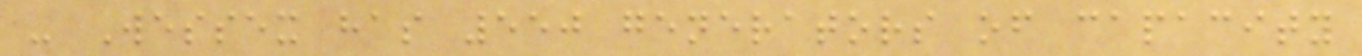- Wessex has 550 generators of capacity
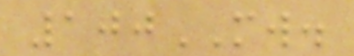100MW.
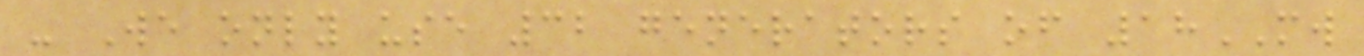- We only use 32 generators of 18MW
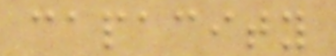capacity
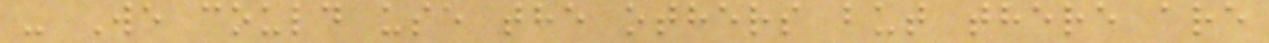- We could use the others but there are
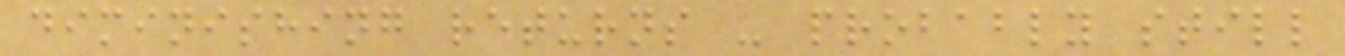diminishing returns - probably still
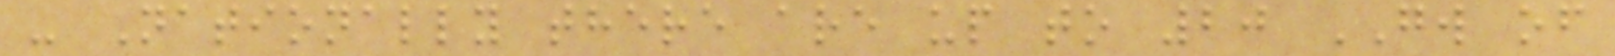- Nationally there are up to 20 GW of
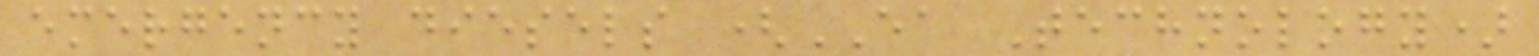emergency diesels (EA Technology)
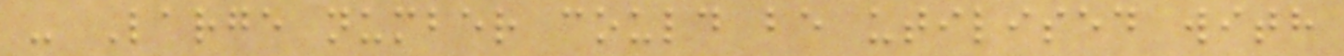- Large number could be utilised with
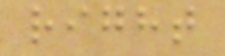right
